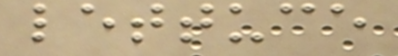lettuce
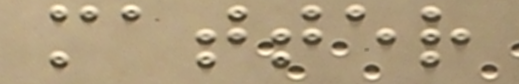matter
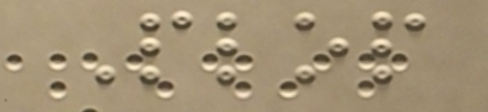Plop
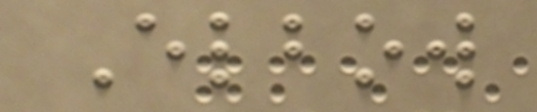Elbow
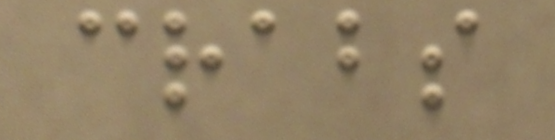crabs
